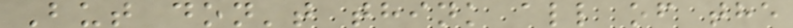But don't think all of the
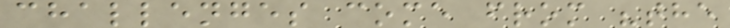challenges come from "the
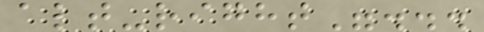alt-right"...
